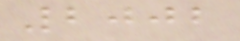2002
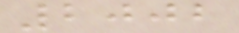2002
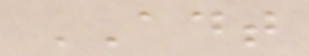ADT
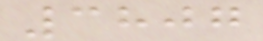3807
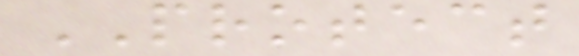PROTECT
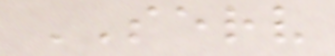SERV
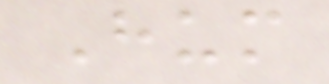Hum
